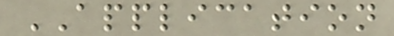APPLICATION
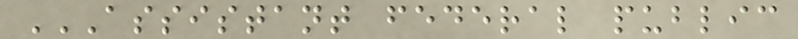ASSISTANT FEDERAL PUBLIC
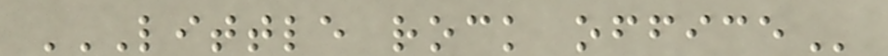LITTLE ROCK OFFICE
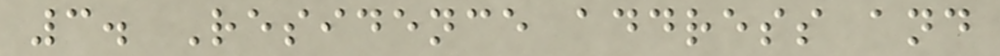3. Residence address and
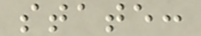state:
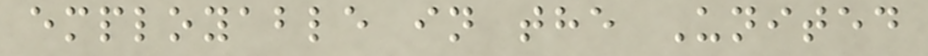employable in the United
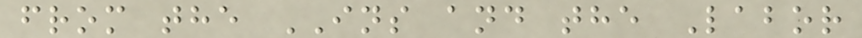from the INS and the Labor
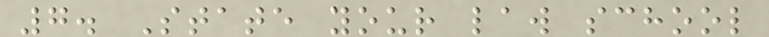7. State your law school
